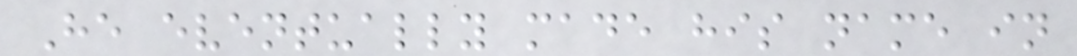He eventually made his name in
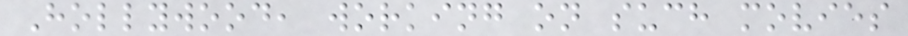Hollywood, working on such movies
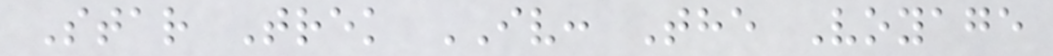Star Trek IV: The Voyage
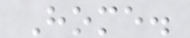Home.
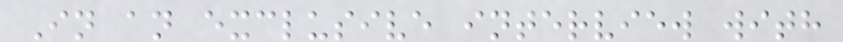In an exclusive interview with
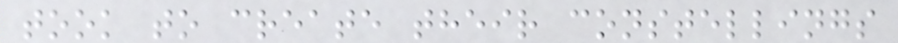took to create their constellings
